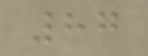87
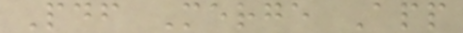Pdf Merge App
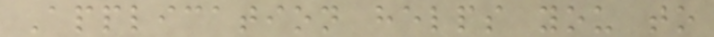Application helps you to
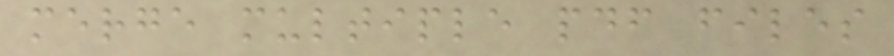merge multiple pdf files
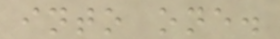into one.
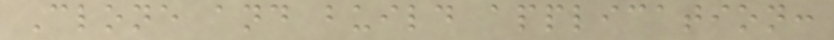Clone and build application:
